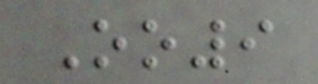Oo9
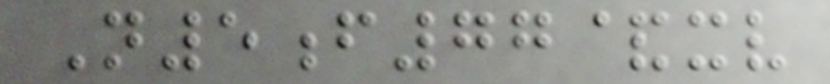N5f77&xv
